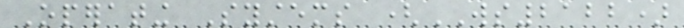Operating Systems (WS2122)
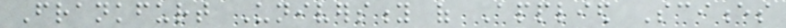Frankfurt University of Applied Sciences
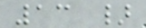13 }
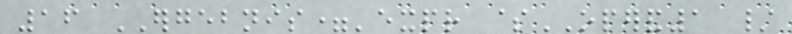16 ERGEBNIS='expr $OPERAND1 /
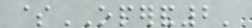$OPERAND2'
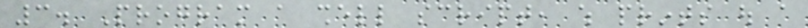3. Program a shell script, which prints out a
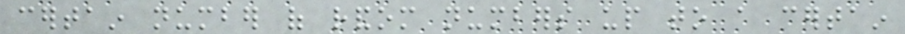certain number of random numbers up to a certain
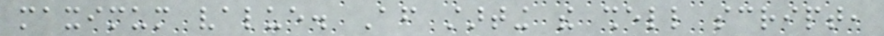maximum value. After starting the shell script,
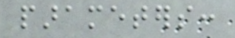parameters:
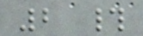2 #
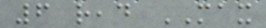6 read MAX
